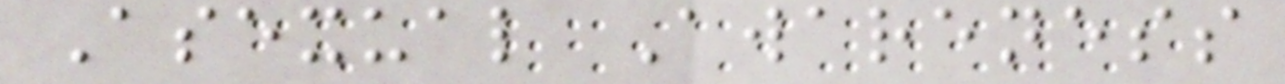Asexual Awareness
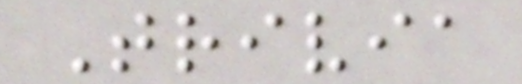Trivia
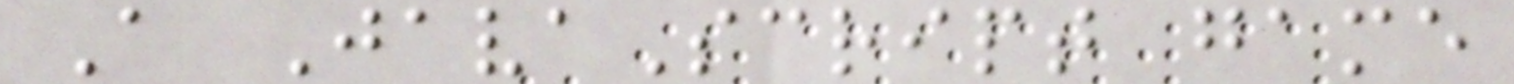A JavaScript game
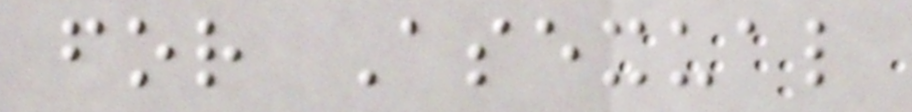for Asexual
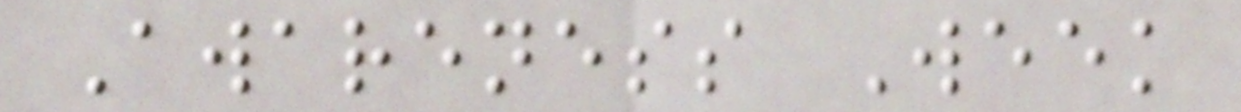Awareness Week
